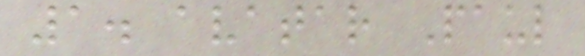1. avatar Paul
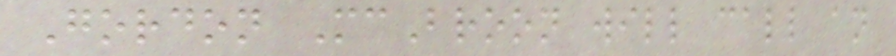Gordon McBroon will call an
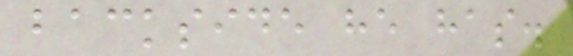backside he has.
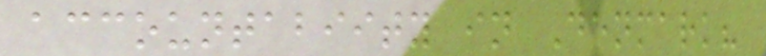accountabiity in Denmark?
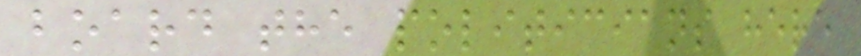board the politicians here
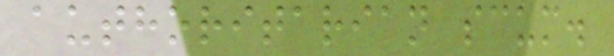authoritarian scum.
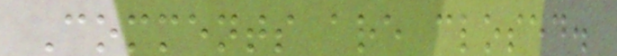Comments are closed.
